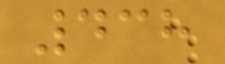438
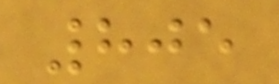805
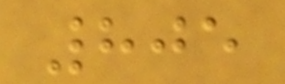805
